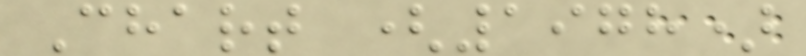Chart (1978)
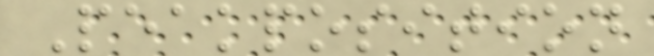Peakposition
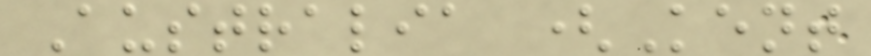Australia (Kent
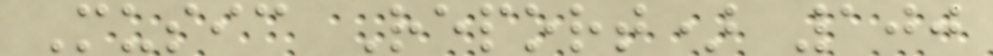Music Report) 100
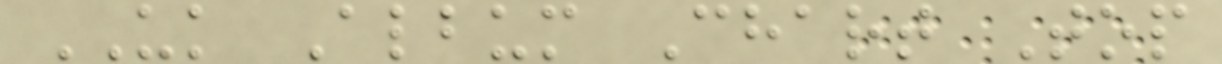UK Album Chart Top
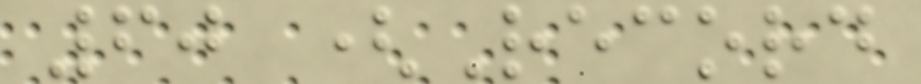60 (Record
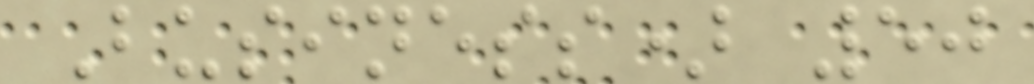Business) 50
